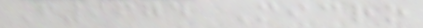F9674 Micro
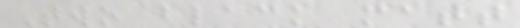Two black matt
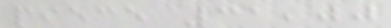piece 31,00
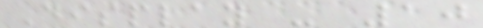Display - 10
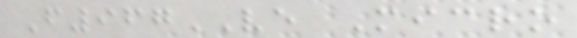F967VE Micro
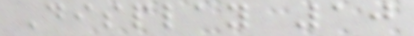Display 10
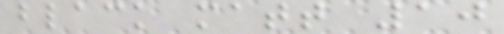black matt 10
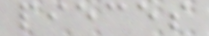pieces
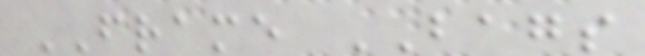FRAME BAGS
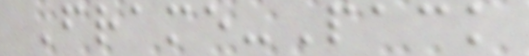Frame-Pack
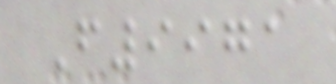F9971
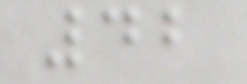42
